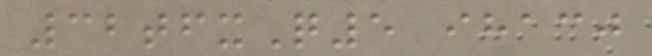32tfxQ5 ihacj
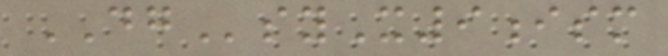DGsyX9ism
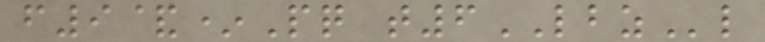f9&*Pq t6LBZl
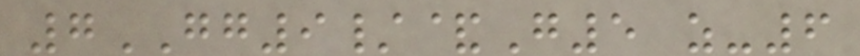7GG9/&G5 z-6
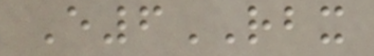E6RBX
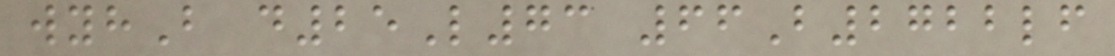wyhB d25L73 66B2722lf
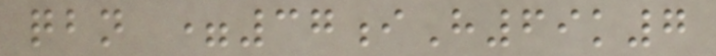qbn =37iH69k7
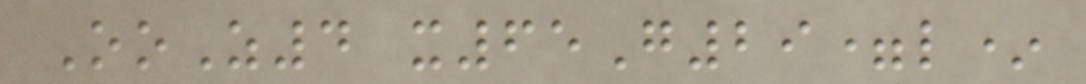OoZ4 x65G29=l*
